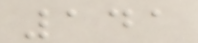141
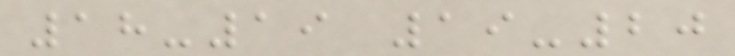18-19 19-20
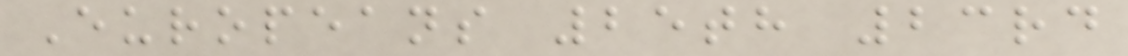Europeans 25th 23rd
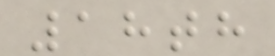18th
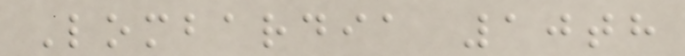Lombardia 10th
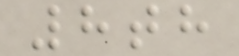8th
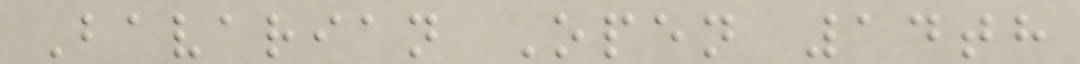Bavarian Open 14th
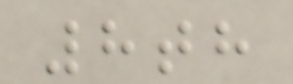8th
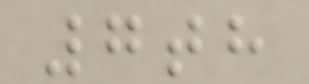7th
